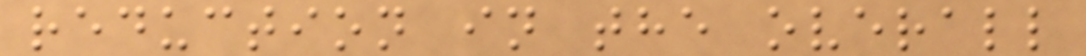reduction in the overall
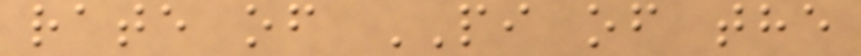rate of PI of the
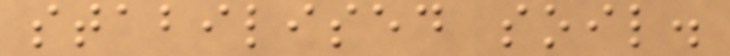stabilised soil.
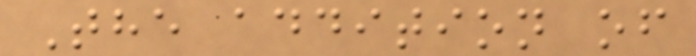The addition of
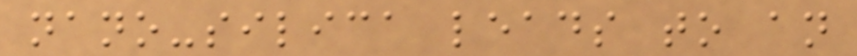nano-silica leads to an
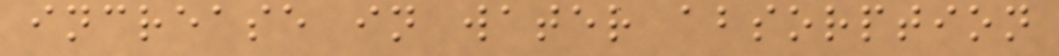increase in water absorption
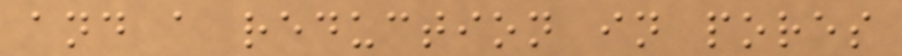and a reduction in pores
